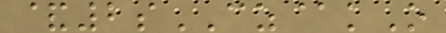&2sCZ@kO
